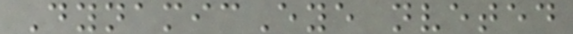DynamicEye nveted
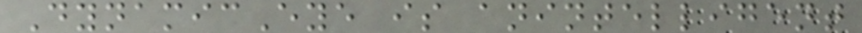DynamicEye is anintelligent
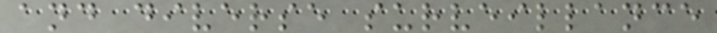and diverse surveillance
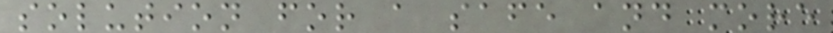solution for a safe and more
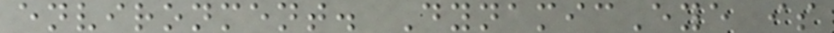environment. DynamicEye is
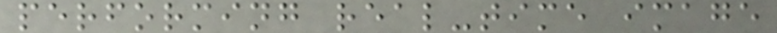performing real-time image
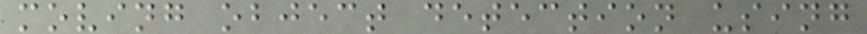moving object detection using
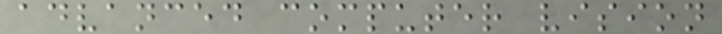advanced computer vision
